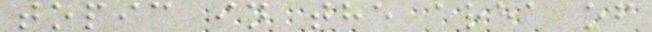topic in the area of
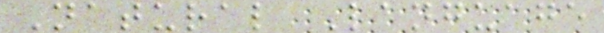Natural Language
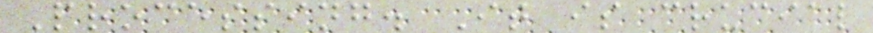Processing. It is crucial
